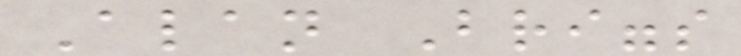Alan Briggs
